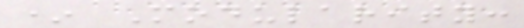* Modularity:
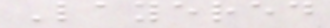Layered
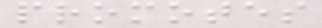promotes
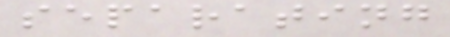separating
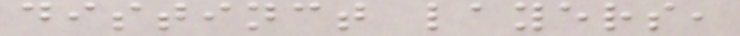distinct layers,
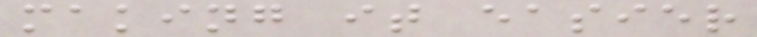making it easier
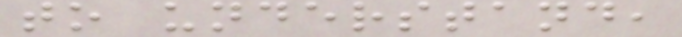to understand,
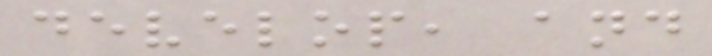develop, and
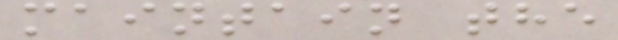maintain the
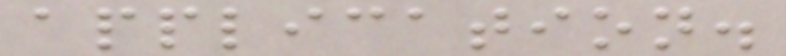application.
